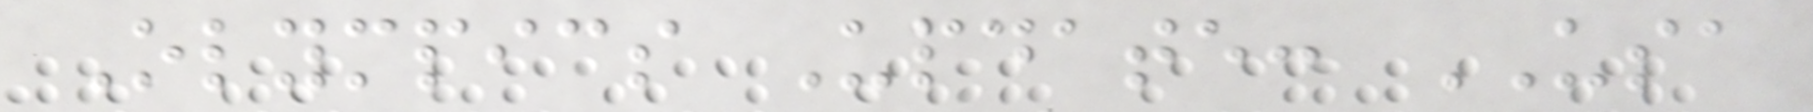Olympics Update: USA
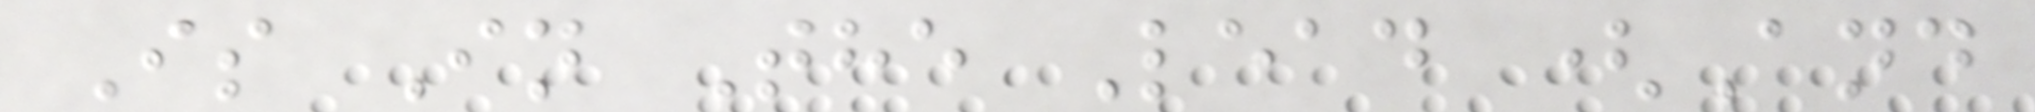Is In The Lead (And
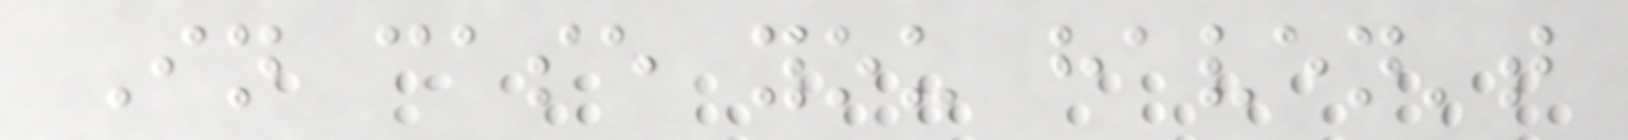In case you haven't
